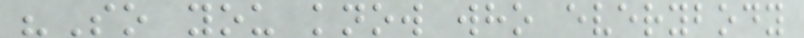"So you know who everybody
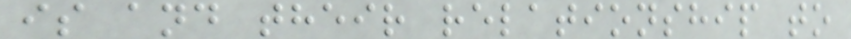is and their relationship to
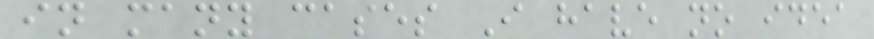in many cases I have no idea
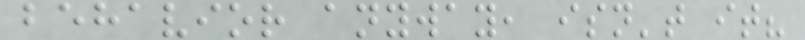behavior anyway, isn't it?
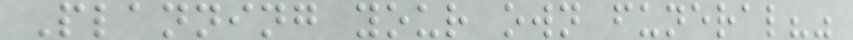Planning your own funeral?"
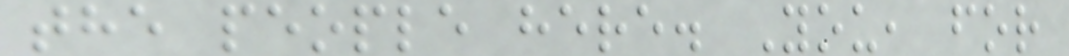the people here. You, for
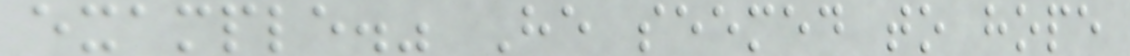example." He seemed to hope
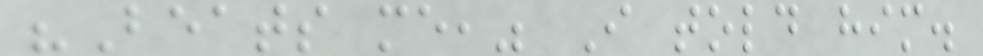"Beats me," I told him.
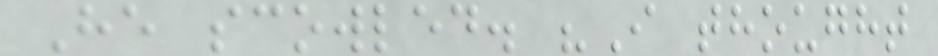He scowled. "I thought
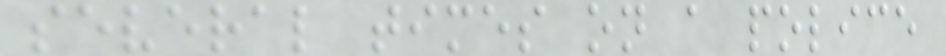several times on a police
